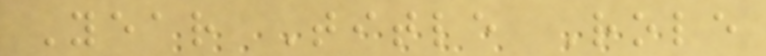Year Title Role
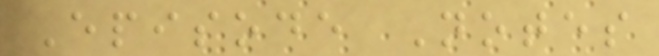Episode Notes
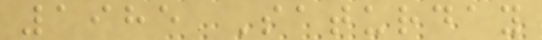1985 Saturday
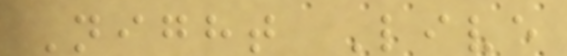Night Live
